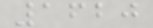1620
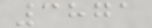3871
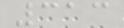313
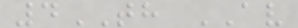4TH AV
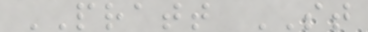PRATT ST
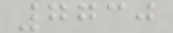7730
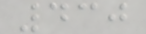430
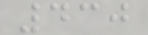430
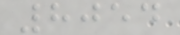8054
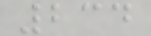234
